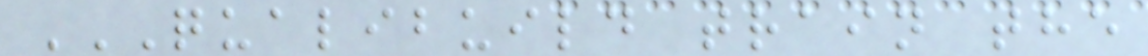QUALIBUILD TRAIN THE
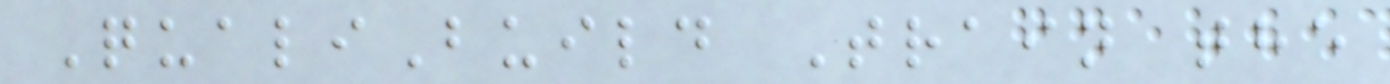QualiBuild Train the
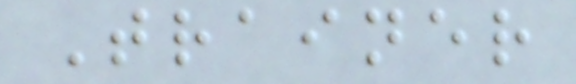Trainer
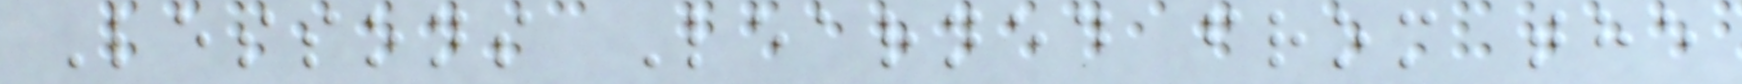Lessons Learned from the
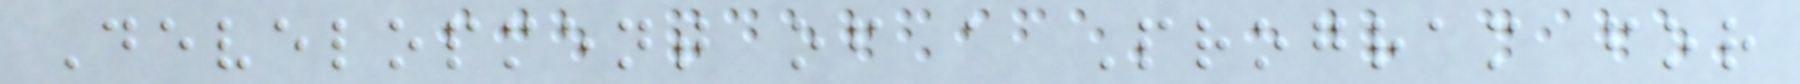Development of a Program for
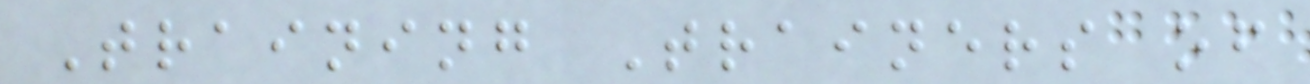Training Trainers of
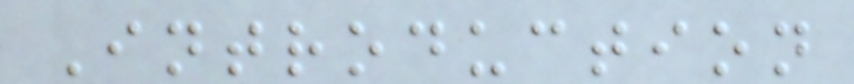Introduction
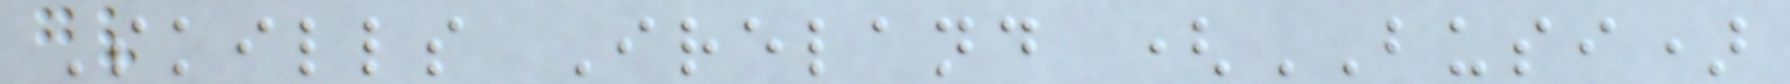Skills Ireland (BUSI)
